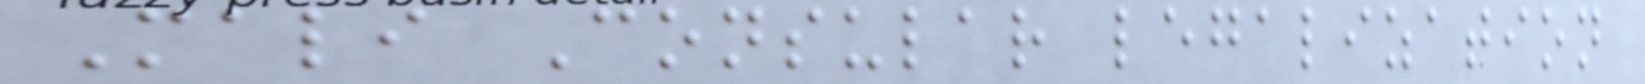Mali Consular legalization
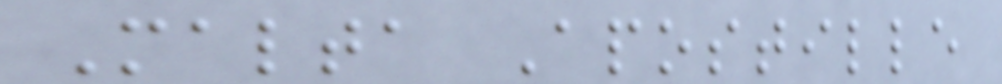Malta Apostille
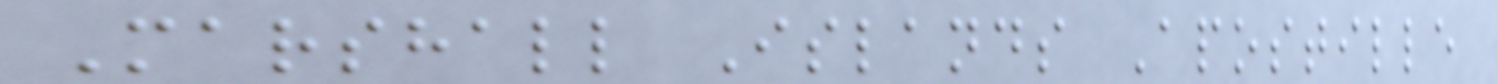Marshall Islands Apostille
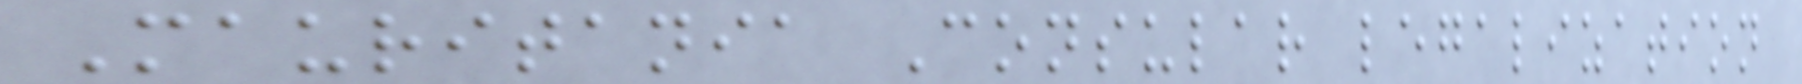Mauritania Consular legalization
